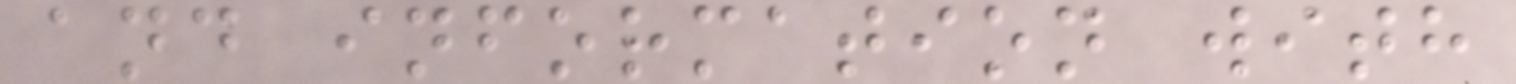and information with
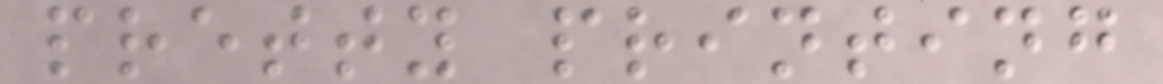pretty printing
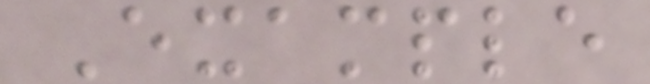Example
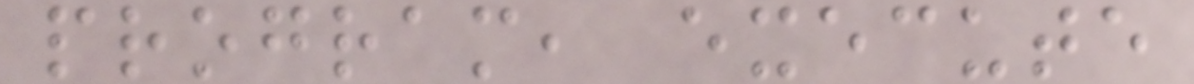program, execute
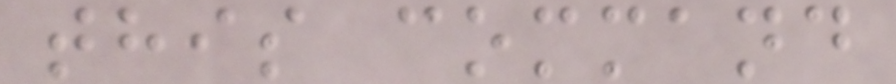this command
